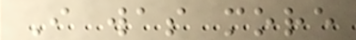I was more
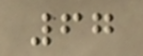67
